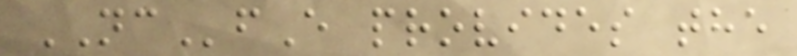NCfE provides the
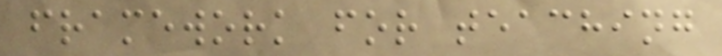framework for teaching
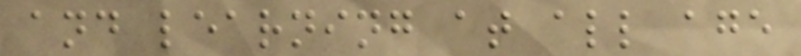and learning at all age
